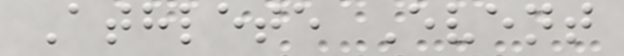Athlete Event
